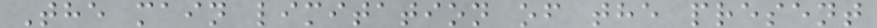The main limitation of the present
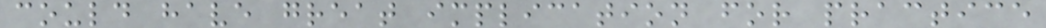could have great implication for practice
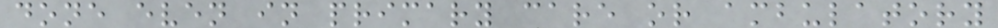done even in primary care or ambulatory
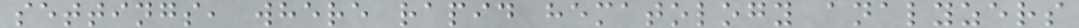settings, where rapid hematology analyzers
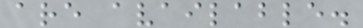are available.
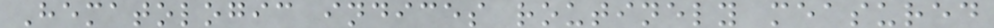Hematologic indices routinely measured
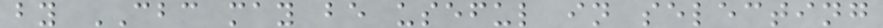by CBC may be useful in selecting
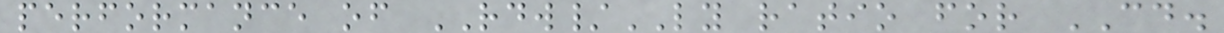performance of RDW/LY ratio for CD.
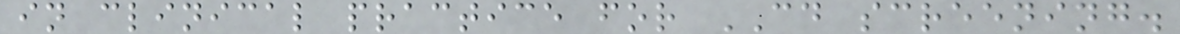in clinical practice for CD screening.
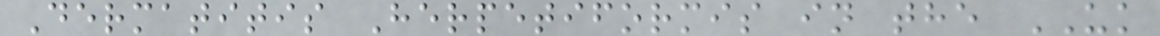Dermatitis Herpetiformis in the UK
